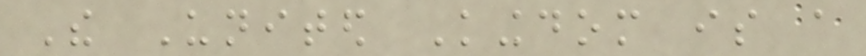The United Kingdom is a
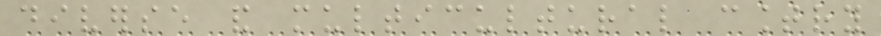diverse and multicultural country
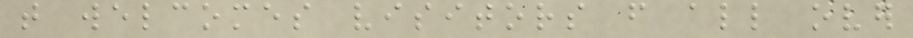that welcomes visitors from all over
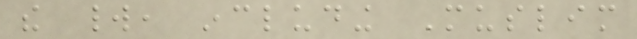the world, including Muslim
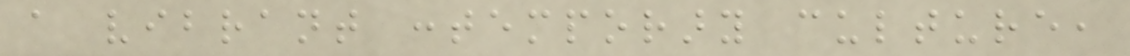a vibrant contemporary culture,
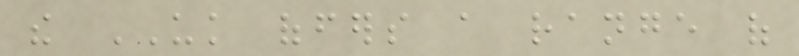the UK offers a range of
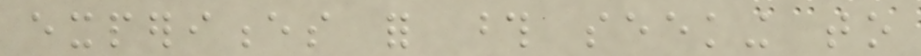experiences for those seeking to
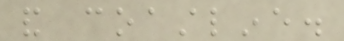and coastline.
